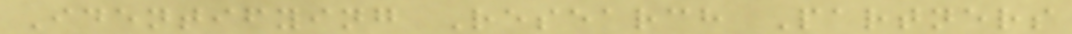Identifying Research Partners
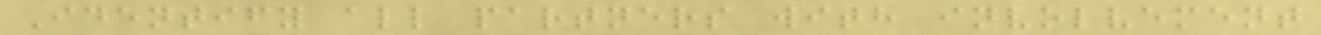Identify all partners with involvement
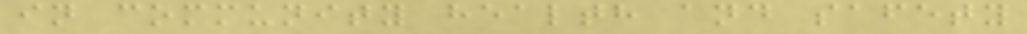in community health and safety
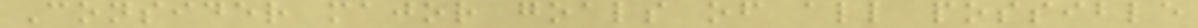Consider major goals of all possible
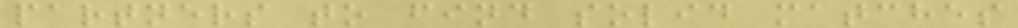partners to find solid matches
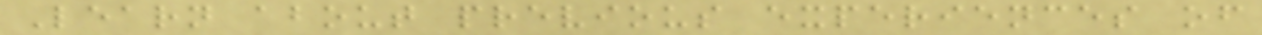Learn about previous experiences of
